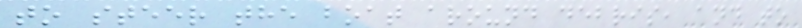to steer the boat around debris, and to
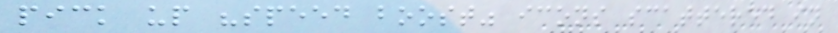pick up "speed boost" icons scattered in
